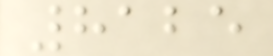8125
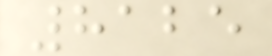8125
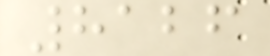8126
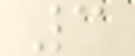3
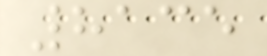8135
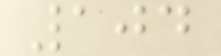104
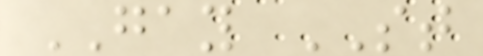GAY ST
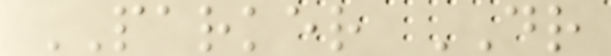PARKER DR
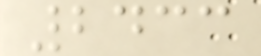2433
